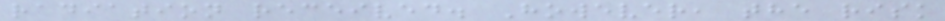radiation received. However, the risk
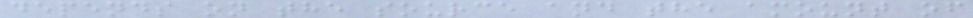depends on the source and the amount of
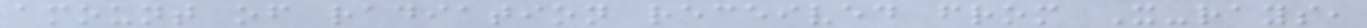amount of radiation received from X-rays,
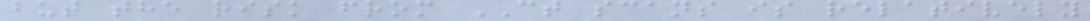but the risk from CT scans is relatively
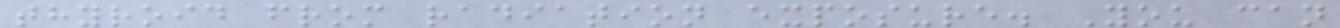thyroid from radiation exposure. You can
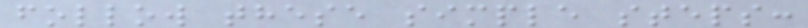follow these simple steps:
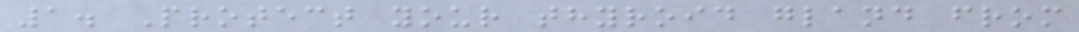1. Protect your thyroid gland from
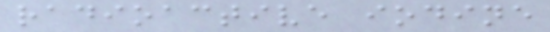radioactive iodine
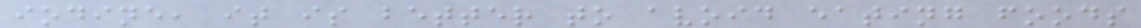iodine, it is better to avoid eating foods
